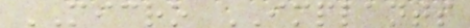MICRO IMPLANTS
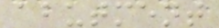abutment
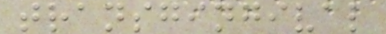transgingival
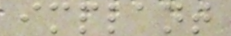implant
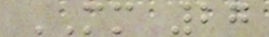MM 27
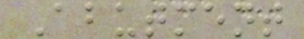Abutment
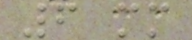6 mm
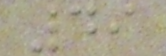49
